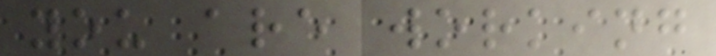you are working
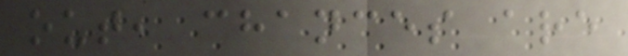out, chances are
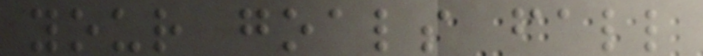your goals fall
